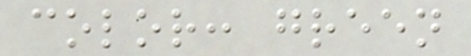color: green
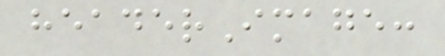headerImage:
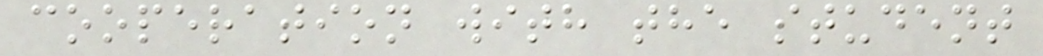cooperation with the student
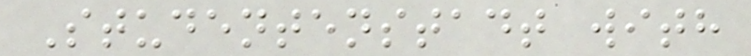Studentenstadt with
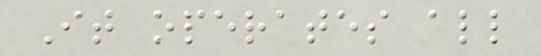It operates all
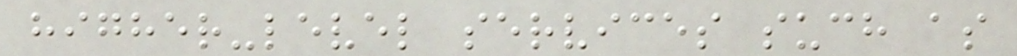higher-level services such as
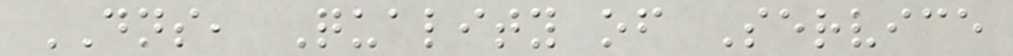DNS, Quality of Service
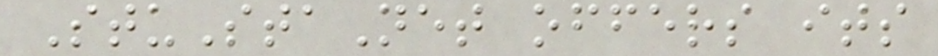StuStaNet offers its
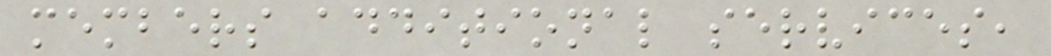members additional services,
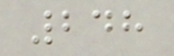248
